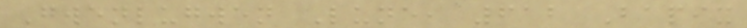Gwenlugwen Lune, 612 Bapix
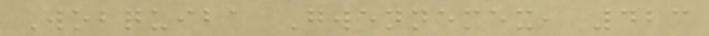Wobquiba Gwennemex, 423
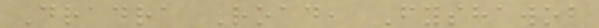Dradra Road, Fyshawob
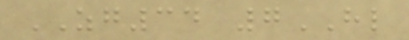ZG34 7HL
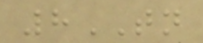8TN
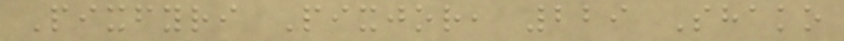Pixfyri Pixjor, 229 Shako
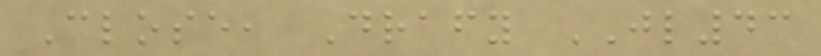Close, Drafy JL43
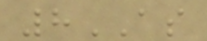8AS
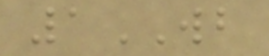1WB
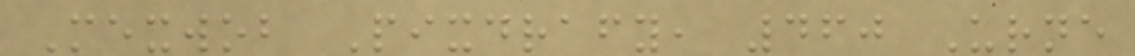Mexwob Pixdrafy, 460 Urne
